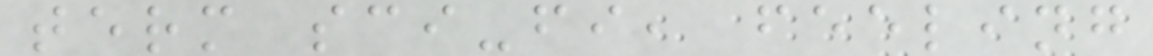term sci-fi, feeling
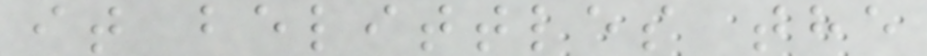it belittles the
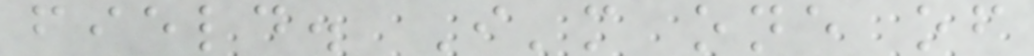field. I'm one of
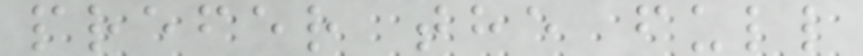prefer the full
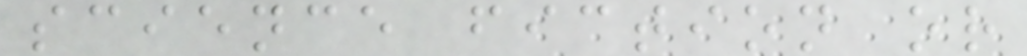science fiction or
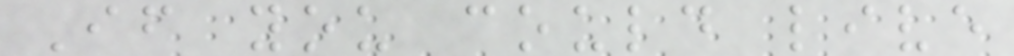If you could live
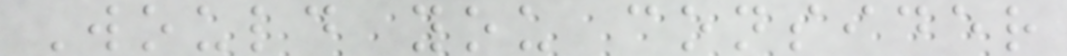Would you consider
